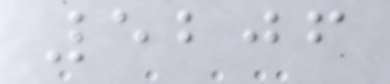5206
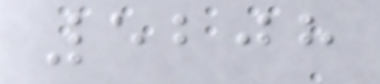5208
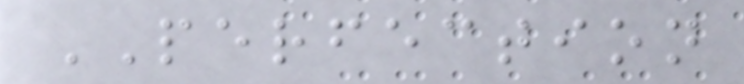PERFECTION
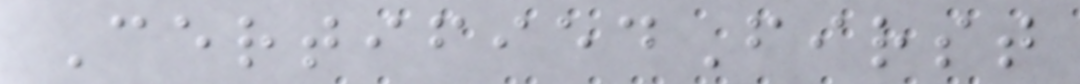CertifiedFirst
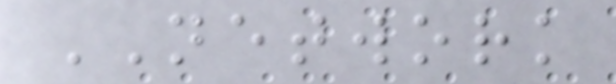NETWORK
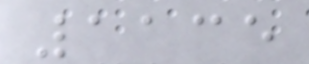1135
